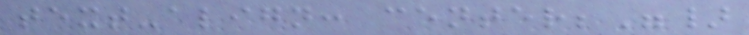text-align: center;"}
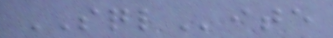SQLite
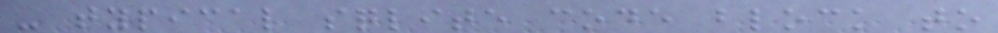- typical sqlite code block to
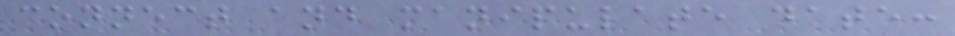connect and manipulate date:
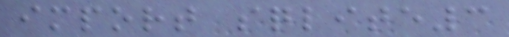import sqlite3
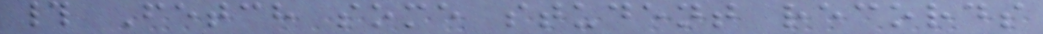# Fetch some student records
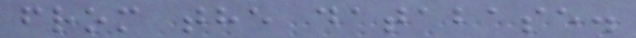from the database.
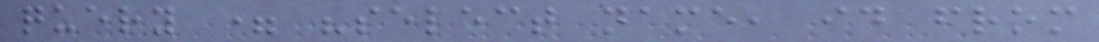query = "select name, id from
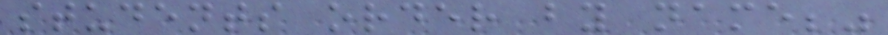students order by name;"
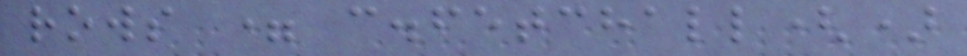rows = c.fetchall()
